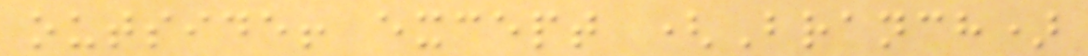outside! except (Branch)
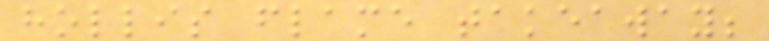hollis flame takeaway;
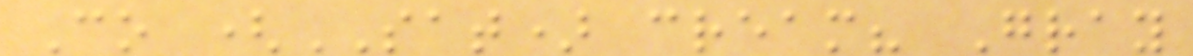Co (SAT) cream? Gray
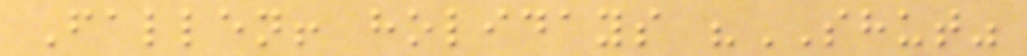Fallen! holidays "SHUT"
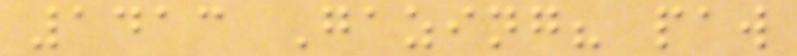1413 Gazing? paw
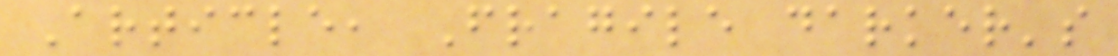Article, Fragile darker's
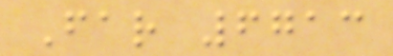Far 6713
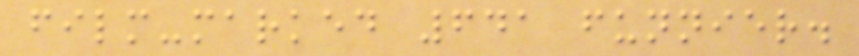film-marked 641 funnier.
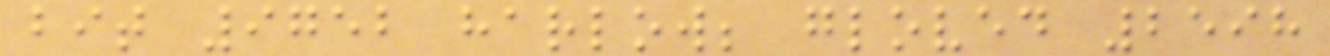bit 9752 harlow; gloved 2598
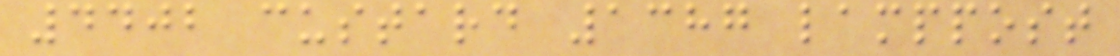4402 custard 1387 lamppost
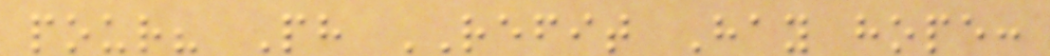pour? Ph REFIT Hay hope:
